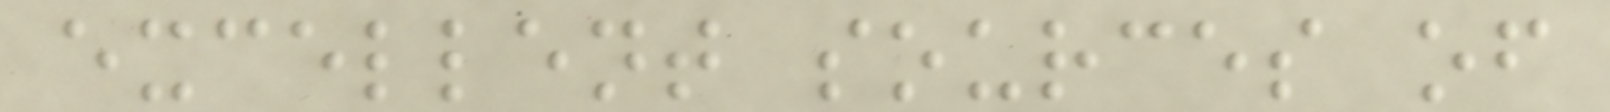excellent sources of
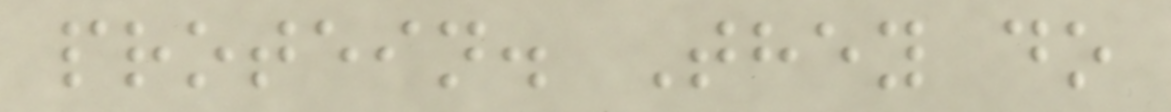protein. They do
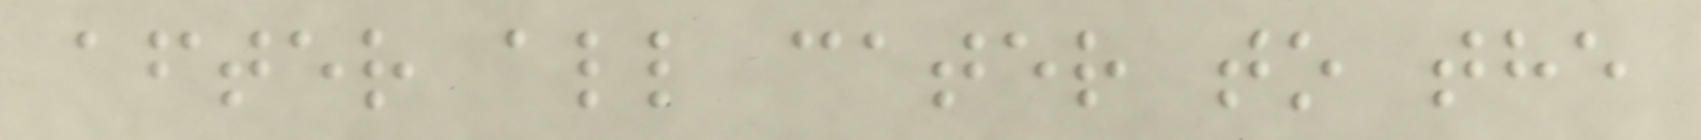after all cater to the
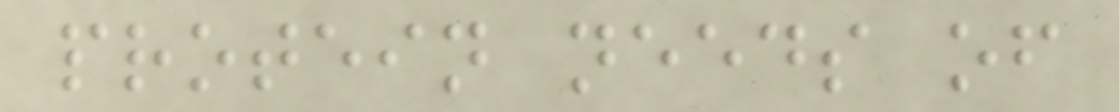protein needs of
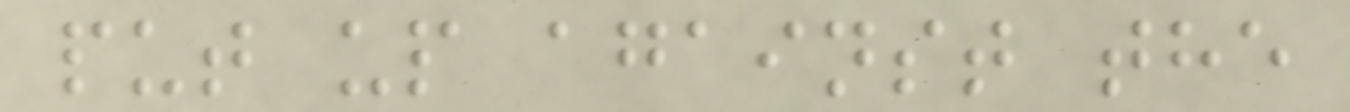put up against the
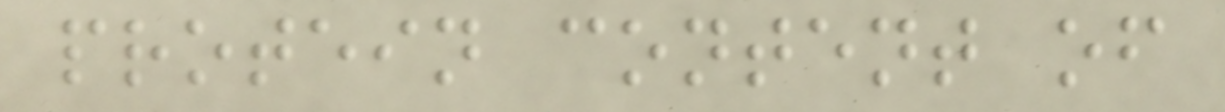protein content of
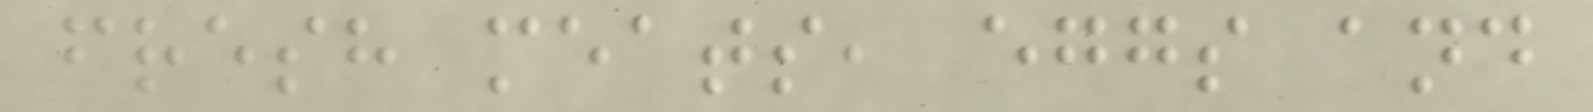fresh meats, eggs and
